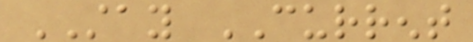STAY CURRENT
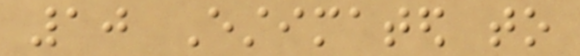10 Estimated to
